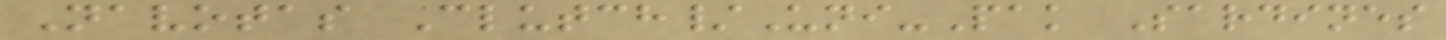Navotas Clutch/Uni-Pak Sardines
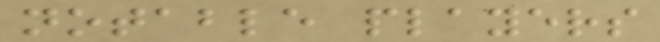notable players
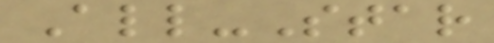All-Star
